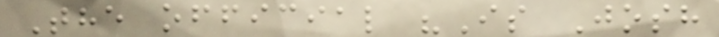The official "Is Josh
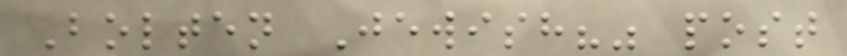Bolten Jewish?" post
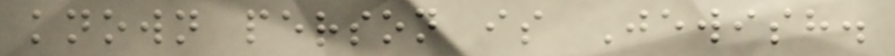known person is Jewish.
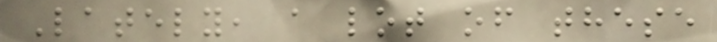Lately, a lot of these
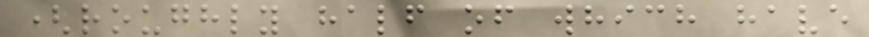(roughly half of which have
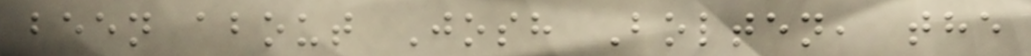been about Josh Bolten, the
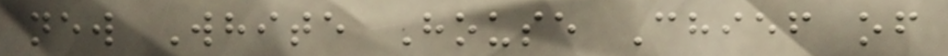new White House Chief of
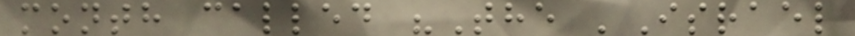month called "The 'Israel
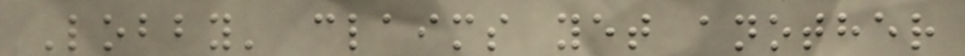Lobby' claims yet another
